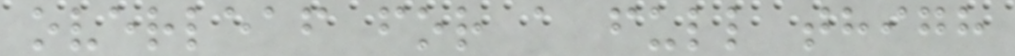overleaf for a full thigh
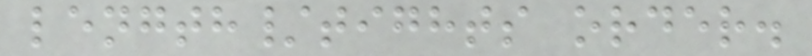length/tights order.
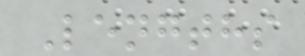Lengths
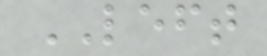LEFT
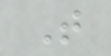T
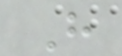H
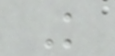K
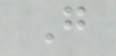G
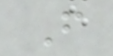F
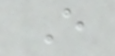E
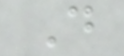D
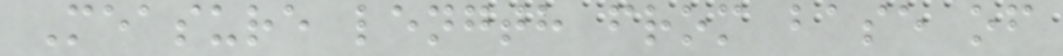Measure length from base of
